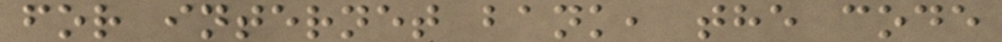for internet bank, the code
